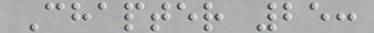Chapter 25:
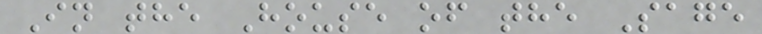In the House of the Sage
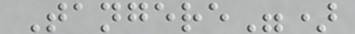Tangere")
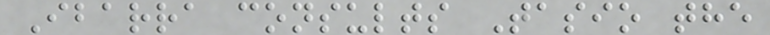Ibarra consults Tasio the
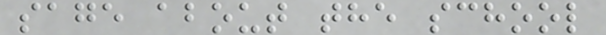sage about the school
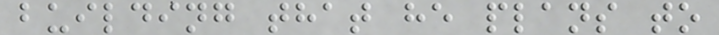building that he plans to
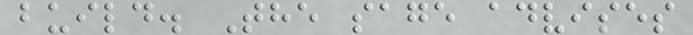build. The sage advises
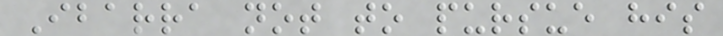Ibarra not to pursue his
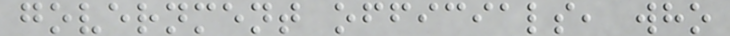government officials, who
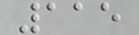115
